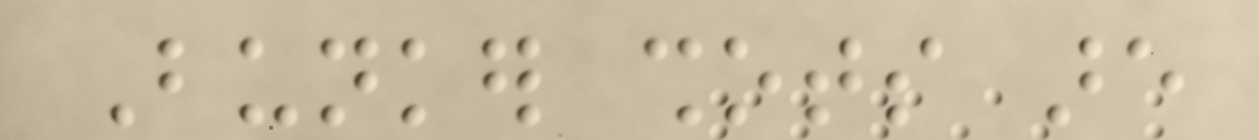Bunker shots are
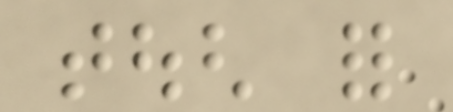tough for
